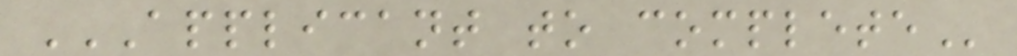APPLICANT TO COMPLETE
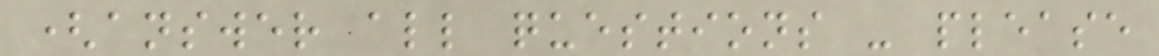(answer all questions - please
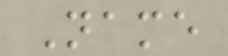Name
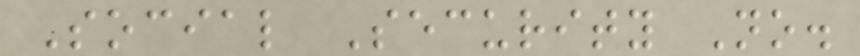Social Security No.
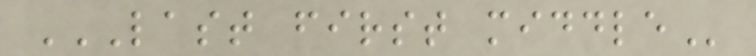LAST FIRST MIDDLE
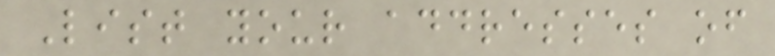List your addresses of
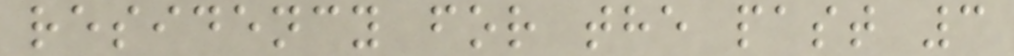residency for the past 3
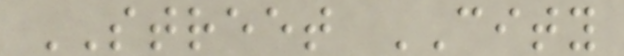STREET CITY
